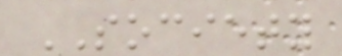SOCIETY
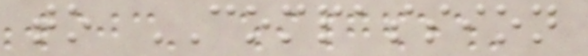to COMPASSION
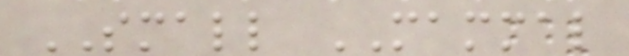SMALL MAMMAL
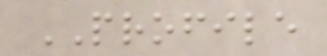PROFILE
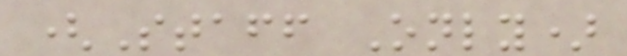(Staff Only)
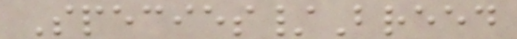Species/Breed
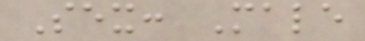Sex: Male
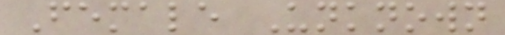Female Unknown
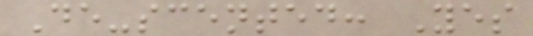De-scented: Yes
